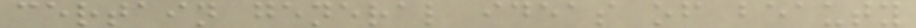certain general ideas of beauty
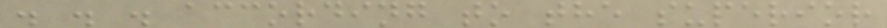. . . according to the superior
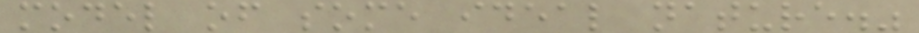model of some ideal nature."
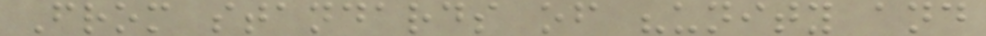From standards of "unity and
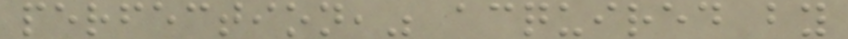perfection," acquired by
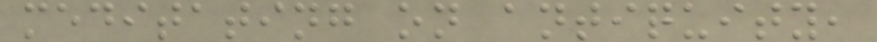meditating on antiquity,
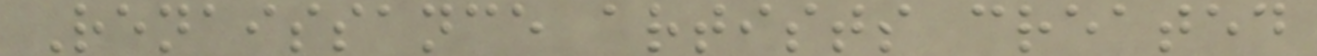Renaissance artists created
